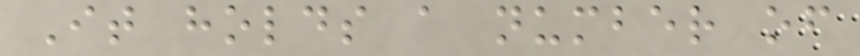It holds a number of
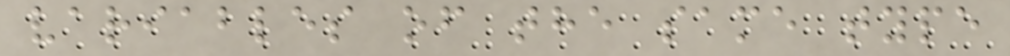variables of the same type
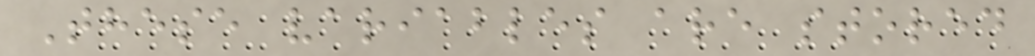These variables are stored
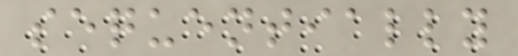sequentially
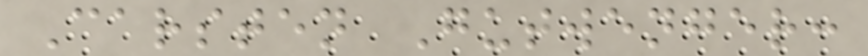Carsten Gutwenger:
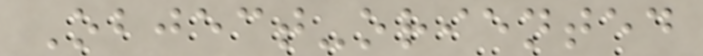Object-oriented
